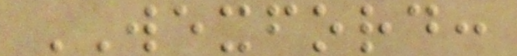WEXFORD:
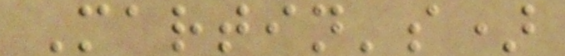Martin's)
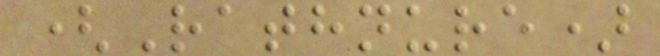(Rathnure)
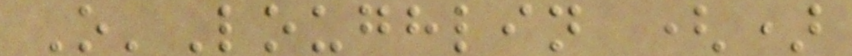O'Loughlin ()
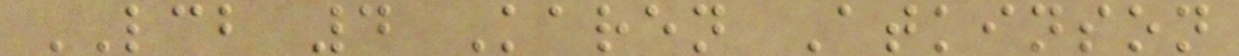LCB 4 Karen Atkinson
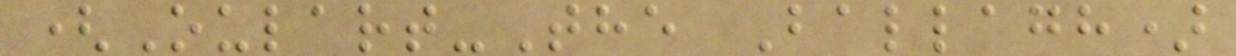(Oulart-The Ballagh)
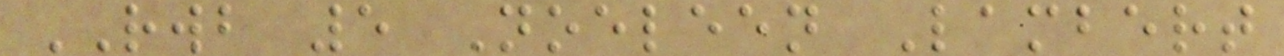RWB 5 Noeleen Lambert
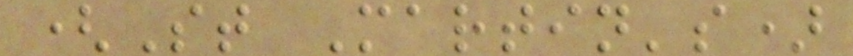(St Martin's)
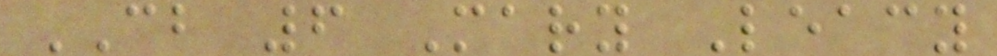CB 6 Mary Leacy
